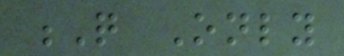Q Only
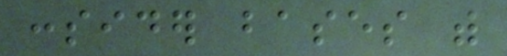consider bases with
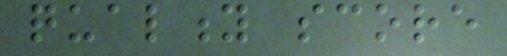quality score
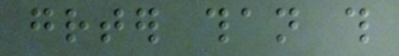greater than this
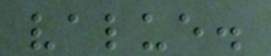value.
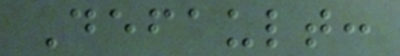Default:
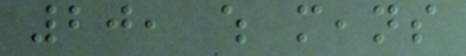20, which means
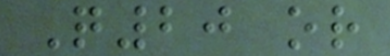Q20 or
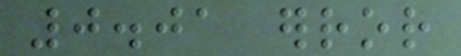0.01 error
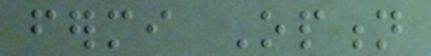fermi Option
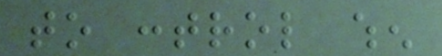to control when
